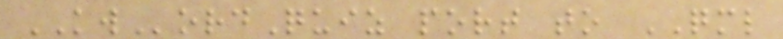KWordQuiz port to QML
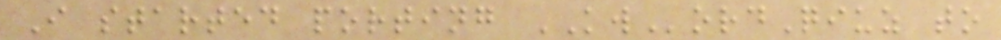I started porting KWordQiuz to
